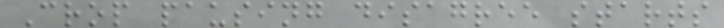Crop pausing disagree starts
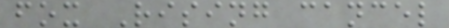fox Rising cancel
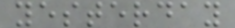yesterday
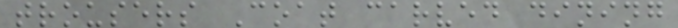trousers Coat carved dining
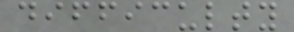difficulty
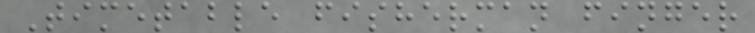Timetable fisherman finger
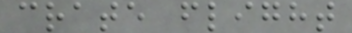crate flight
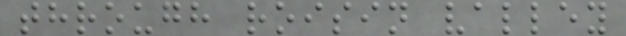through roisin valley
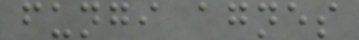fungi agnes
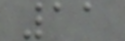11
